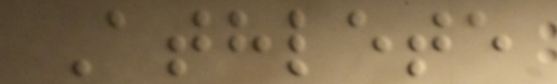Athlete
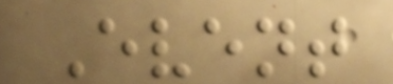Event
